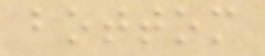bottom
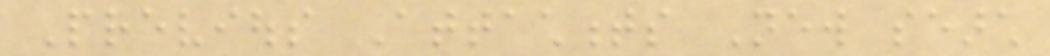Previous Attachments New search
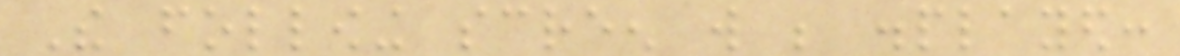The following screen will be displayed:
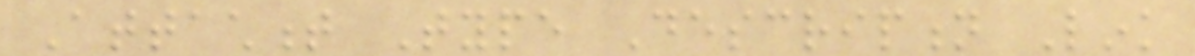Attachment Type Description Link
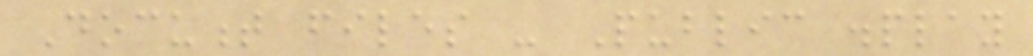Document files - Public display
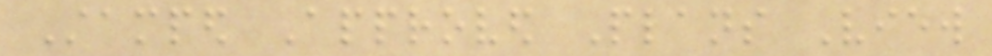Stamped Approved Plans View
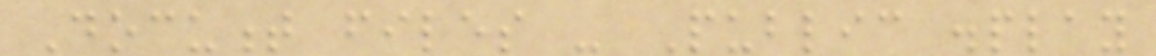Document files - Public display
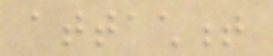attachment
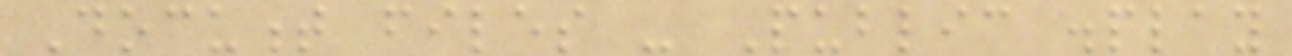Document files - Public display
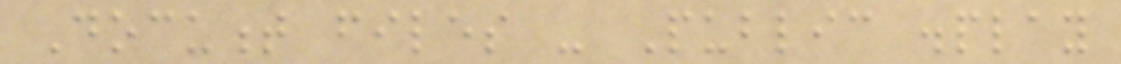Document files - Public display
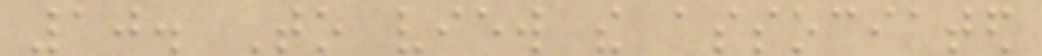10. To view the associated
